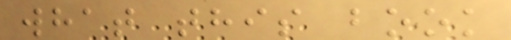what this book
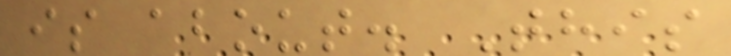is about. This
